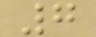7
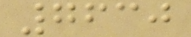7630
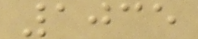1035
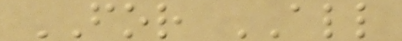FOR ALL
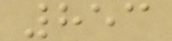853
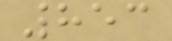853
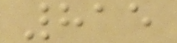815
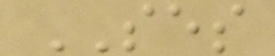SES
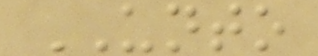UNTO
